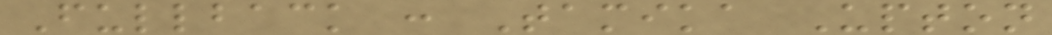Fullback : Tamika Upton
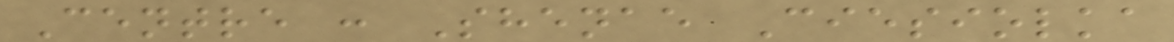Centre : Shenae Ciesiolka
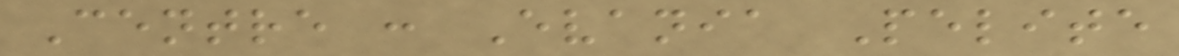Centre : Evania Pelite
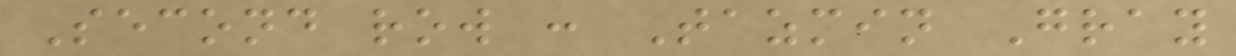Second row : Tazmin Gray
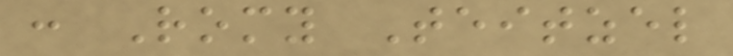: Romy Teitzel
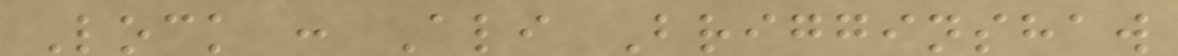Lock : Ali Brigginshaw
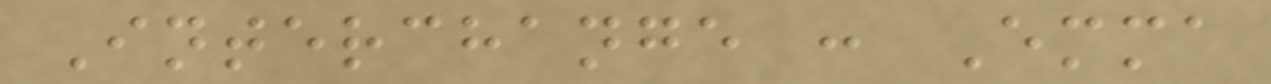Interchange : Emma
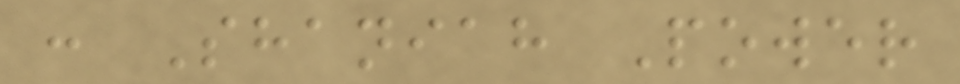: Shaniah Power
